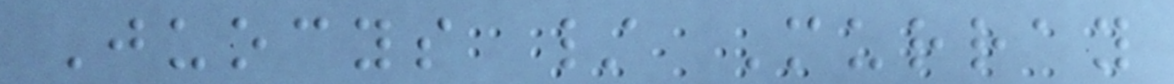Juocys / Murray
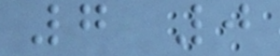7 0
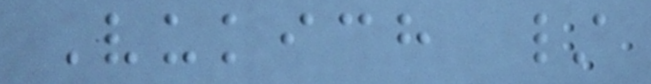Vukich /
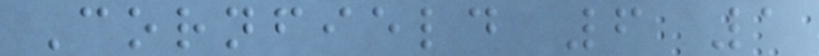Cornfield 6 1
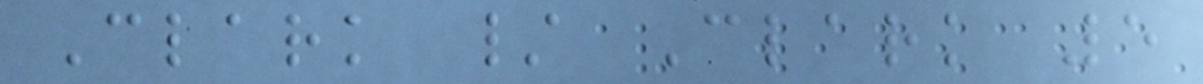Clark / Clark 5
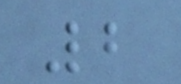2
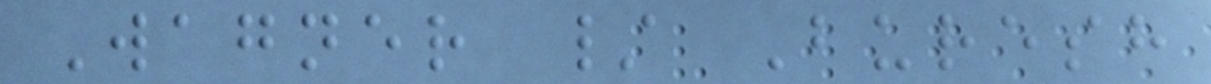Wagner / Buresh
